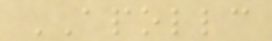APOLLC
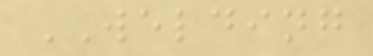WELDING
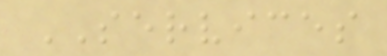SERVICES
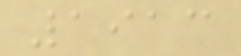1913
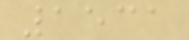1531
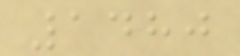1480
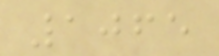1065
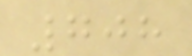708
